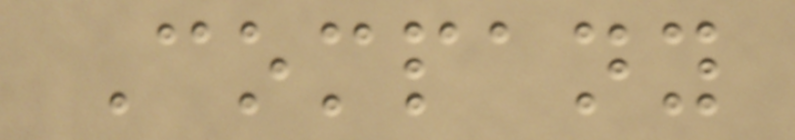Company
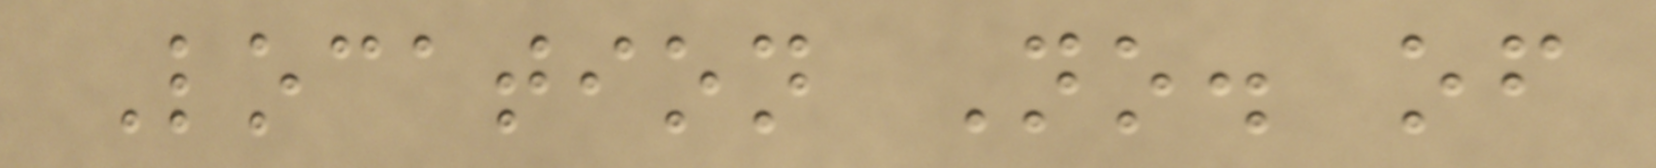Location No. of
